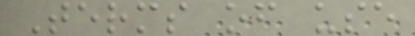Terms of use
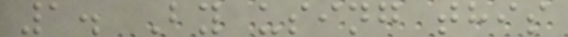1. By using this
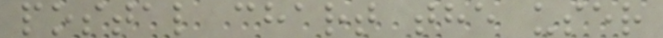postal chart the user
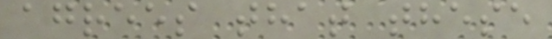agrees that these
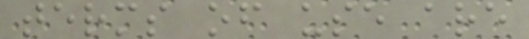terms of use are
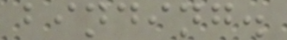binding.
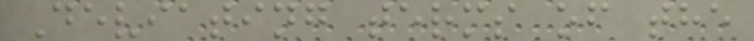Deviating terms of the
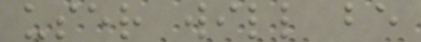user will be
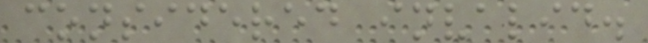considered invalid.
